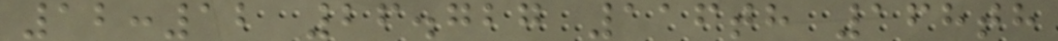12:12 26.727 116th 168th
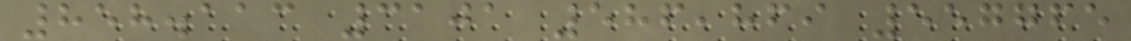858.113 3101 586,869 557765
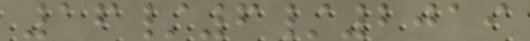16/6/2019
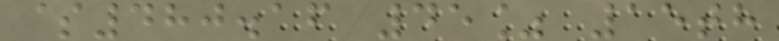$480.16 45% 15th
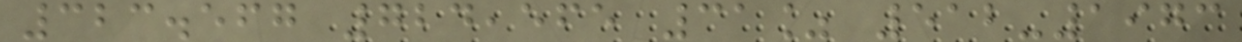323.567 724,565 31% 512-1973
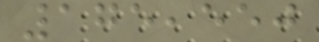175,550
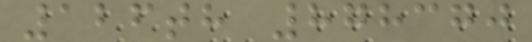126th 878370
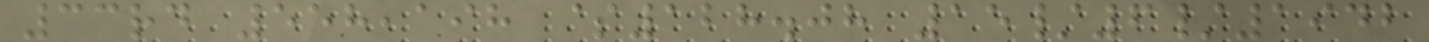33rd 558,198 $128.08 15/6/1942
